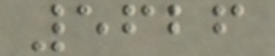5626
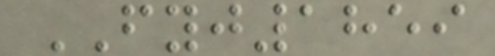FYJ1859
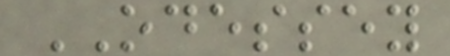ODESSEY
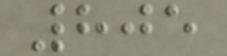805
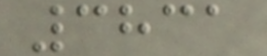3831
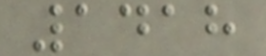1418
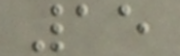15
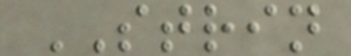STRIN
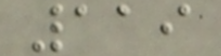119
